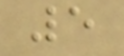5
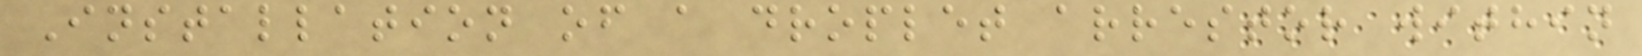Installation of a droplet arrestor within
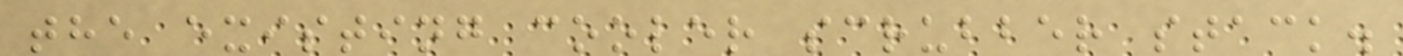the existing cooler scrubber stack.
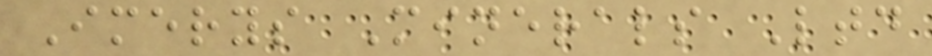Imerys Minerals Ltd
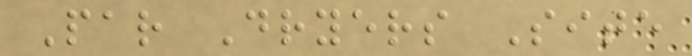Par Dryers Site
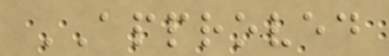APPROVED
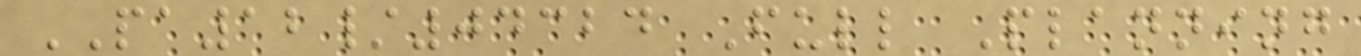PA12/04324 Full Planning
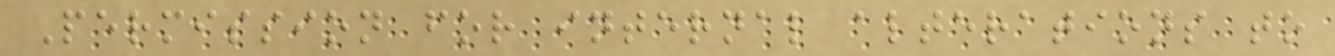Permission for internal alterations to
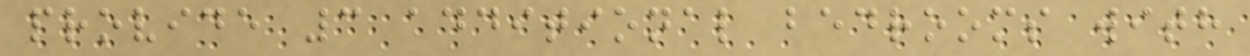provide 3 additional bedrooms with
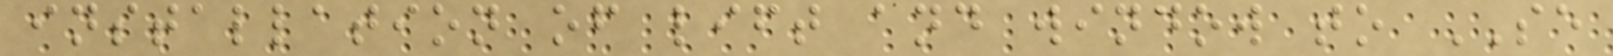installation of lift and window to SE
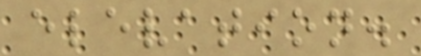elevation.
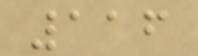116
